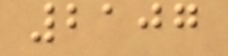2107
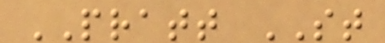PRATT ST
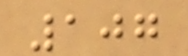107
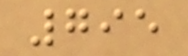795
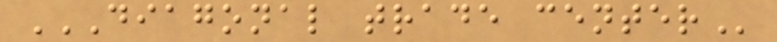DIAGONAL TRADE CENTER
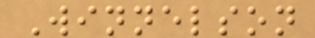Winnelson
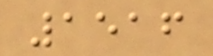1516
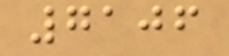7106
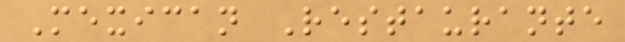Mexican Restaurante
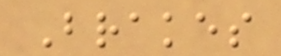Brakes
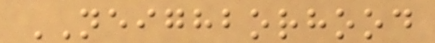NEIGHBORHOOD
